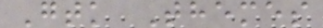Gtk Themes
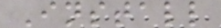Install
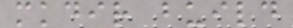mkdir build
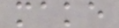make
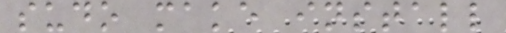sudo make install
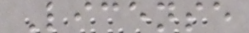License
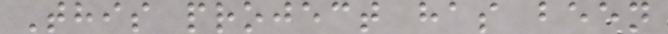This project has been
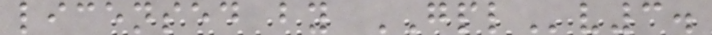licensed by GPLv3.
